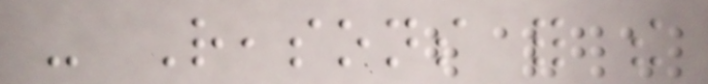- Reasons for the
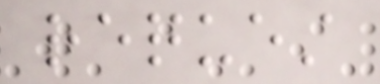request
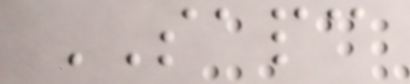SAPC
